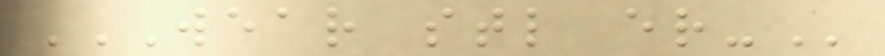WEAR STL ER-
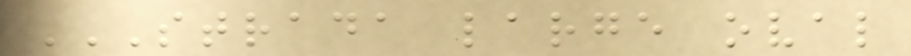STRADA LARGE OVAL
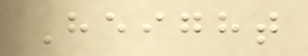Height
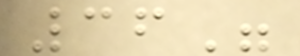36"
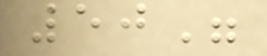50"
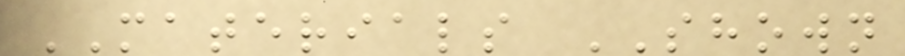MATERIALS SHOWN
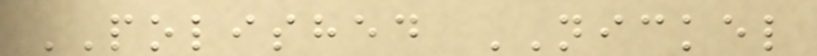POLISHED NICKEL
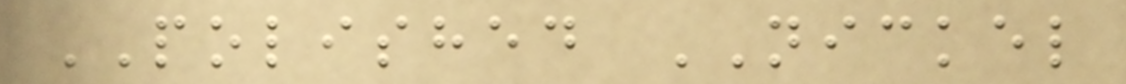POLISHED NICKEL
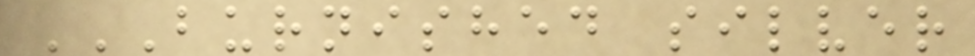BURNISHED SILVER
